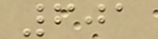601
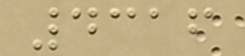4316
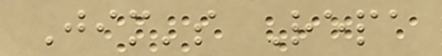Jim's Repa
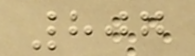807
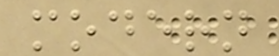modern
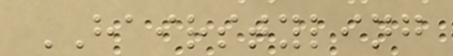HAIRSTYLING
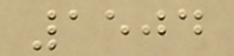1504
